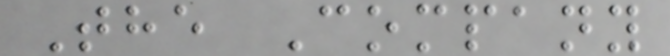The Company
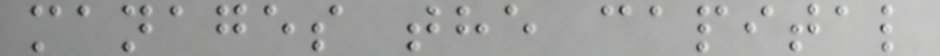manages the capital
